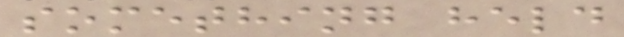something held
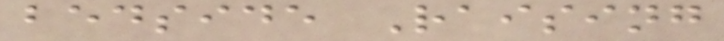bedside Raising
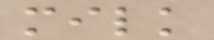milk
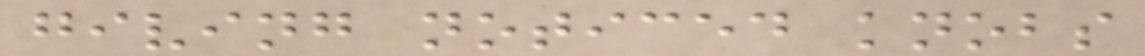giving noticed knobs
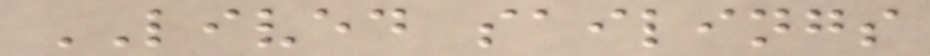LIVED sailings
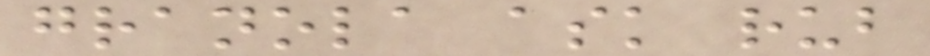granola ask rub
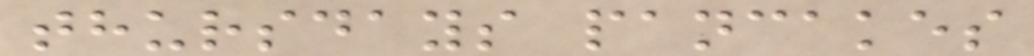thursdays pancakes
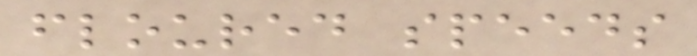floured speeds
